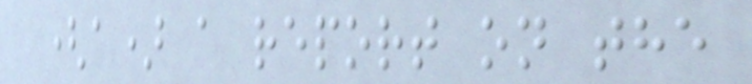(a) a report on the
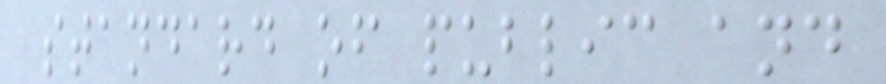standard of public and
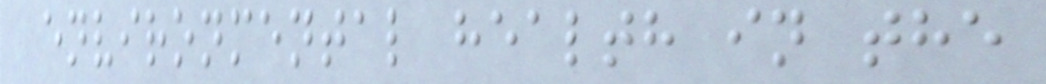environmental health in the
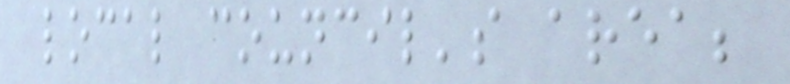local council's area;
